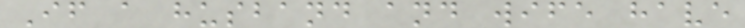If a husband and wife have
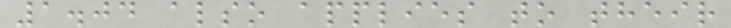1.04 also applies to their
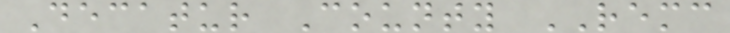Decatur County REMC
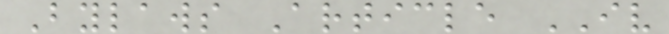Bylaws Article IV
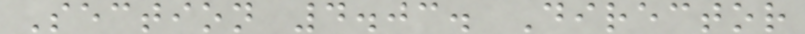Section 4.03. Director
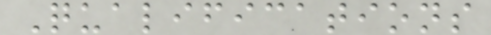Qualifications
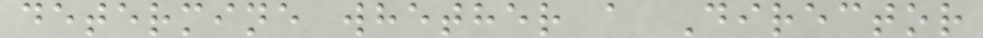determine whether a Director
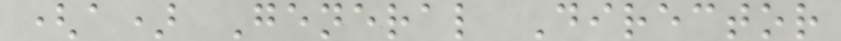(a) General Director
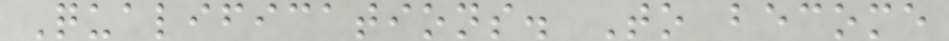Qualifications. To become
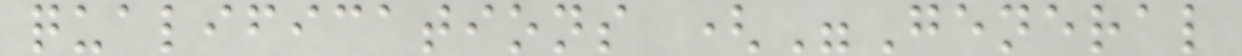qualifications ("General
